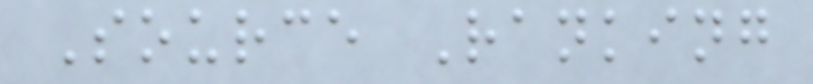Source Ranking
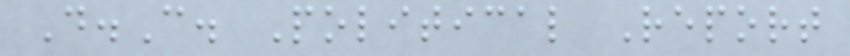D.C. Political Report
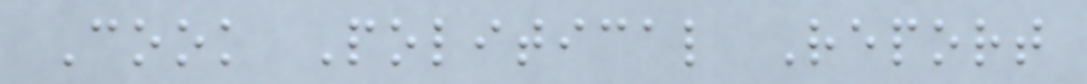Cook Political Report
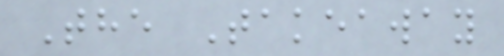The Takeaway
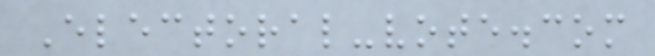Electoral-vote.com
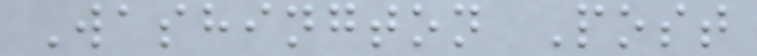Washington Post
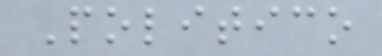Politico
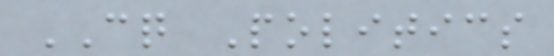CQ Politics
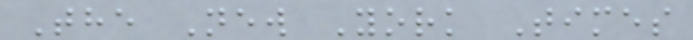The New York Times
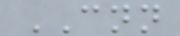CNN
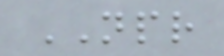NPR
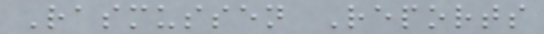Rasmussen Reports
